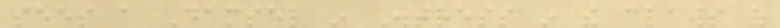sees a Damsel in Distress in the claws of
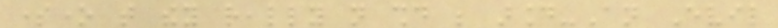someone that they really not should be around-An Evil
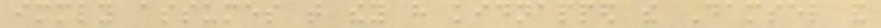immediately assumes that they have kidnapped the Damsel and
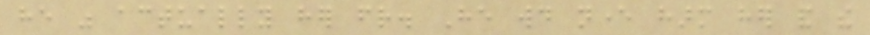he was actually her friend. He would never harm her and the
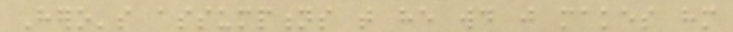Hero's assumptions that he would just makes him
